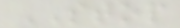STOP
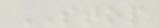STOP
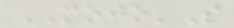MOJO'S
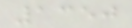1350
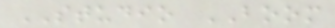STUDIO BOOM
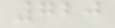720
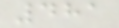481
